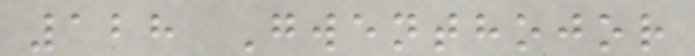128 Gwenthojor
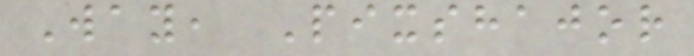Way, Pixshajor
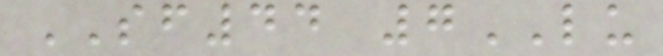SF44 7LU
